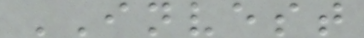INVEST
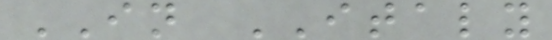IN ITALY
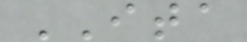ITA
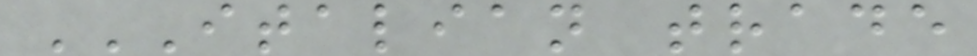ITALIAN TRADE
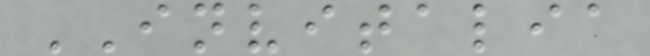INVITALIA
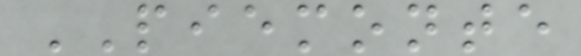PIEMONTE
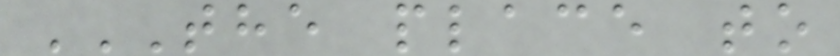THE PLACE TO
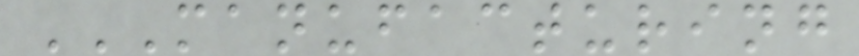MANUFACTURING
